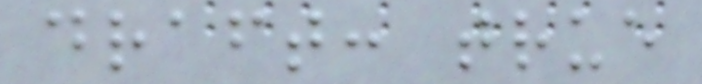draft: true
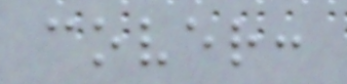cover:
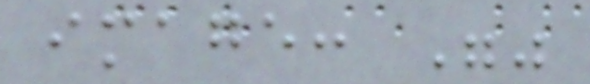image: ""
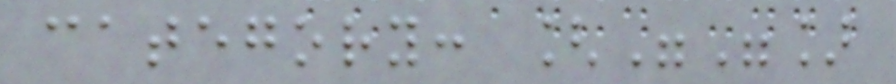category: [""]
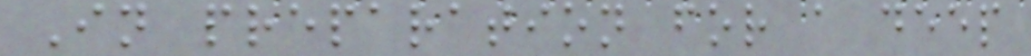In preparation for a deep
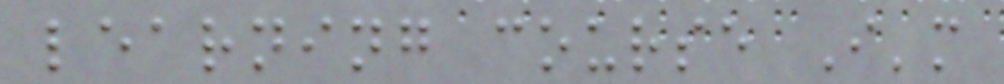learning course I'm
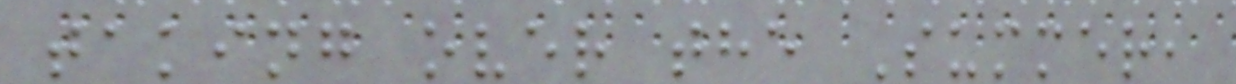taking over the Summer,
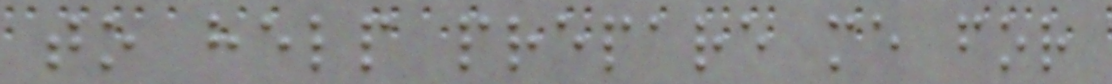to help prepare me for
